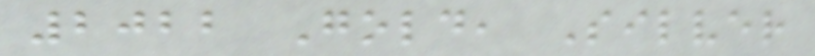2022 Gold, Silver
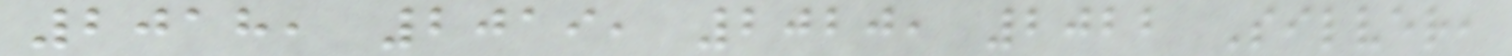2018, 2019, 2020, 2022 Silver,
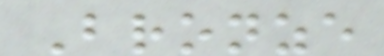Bronze
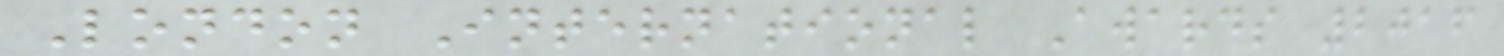London International Awards 2016
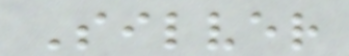Silver
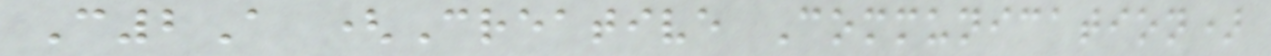C2A (Creative Communication)
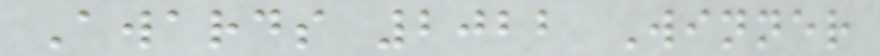Awards 2022 Winner
